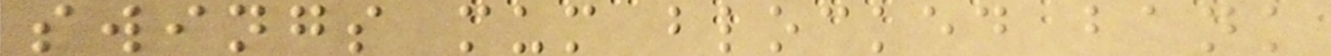swings mum blocked bank
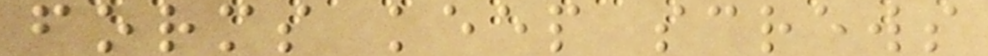forms keep screws
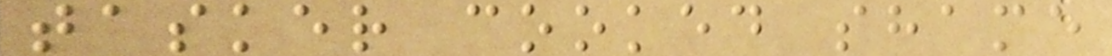tasker cooked shame
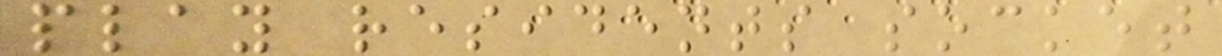play residents socket
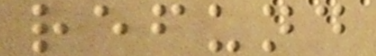refund
